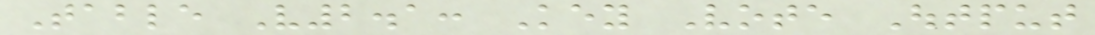Table V2.1: Key Vote Output
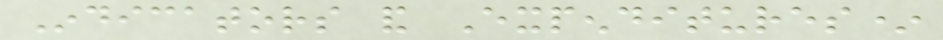Indicators and Expenditures*
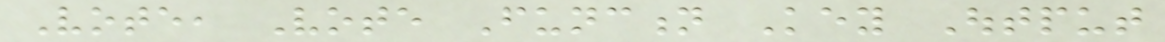Vote, Vote Function Key Output
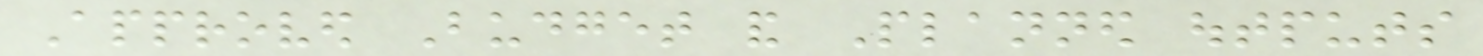Approved Budget and Planned outputs
